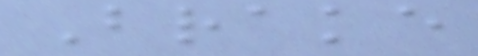Brake
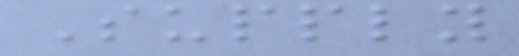Supply
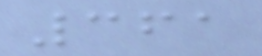361
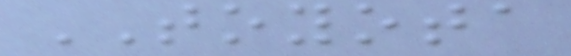TOYOTA
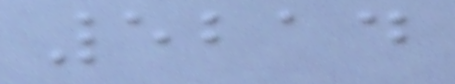5214
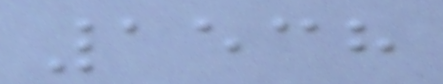1538
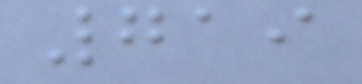719
